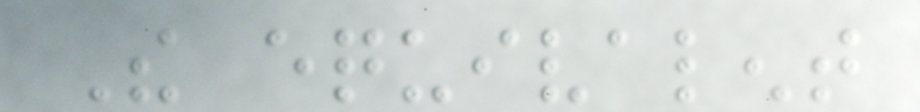The equivalent
